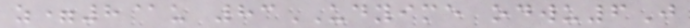z=8@u 83UDYIME odwu6J
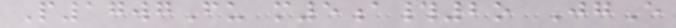P17wgFu m5a#2o JgE
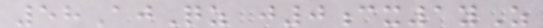58AjQz j0cx1yZ
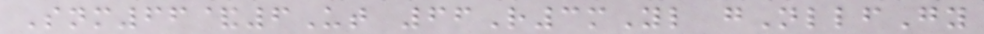Snm66&6Ut 66R3mYl gNllfGy
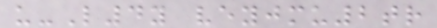u-L4y veyjmu2tr
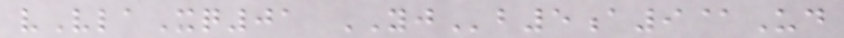vVlaXq01 YJb5a9@Ud
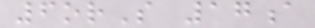6orS 17a
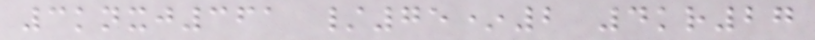3knxj361 /75*2 4kr27
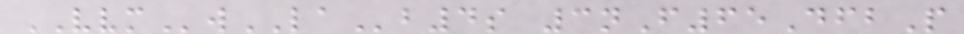VVMwLAb4s 3nF65DfbP
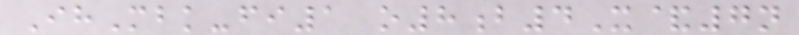IhMbk-fi1 o8b4X&7n
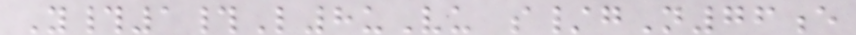Y#1#L8uVu s/gN76e
